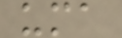uma
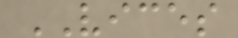VICES
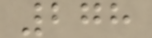278
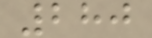280
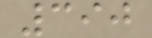390
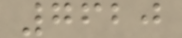7620
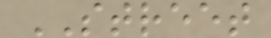STREET
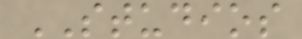STUDIOS
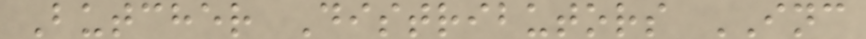Butcher Distributors INC
